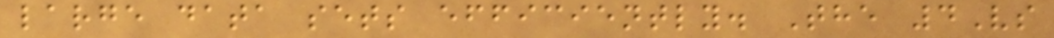large data sets efficiently. The 4Vs
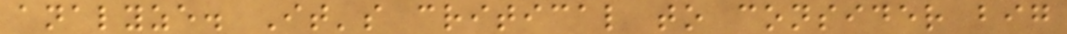analyze. It's critical to consider big
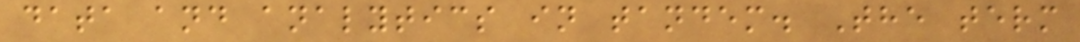data and analytics in tandem. The term
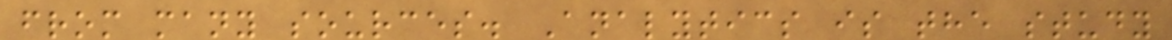from many sources. Analytics is the study
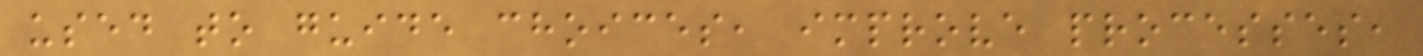used to guide choices, improve processes,
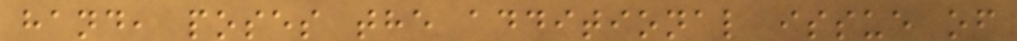hand, poses the additional issue of
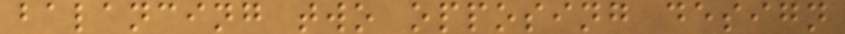balancing two opposing design
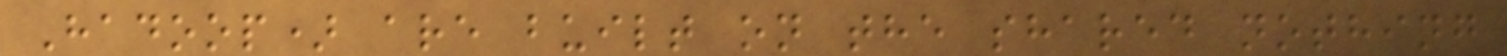Hadoop) are built on the shared nothing
